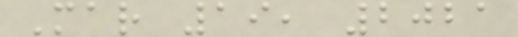Mar 19, 2021
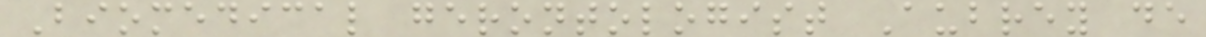Biomedical gerontologist Aubrey de
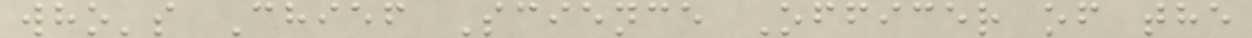who's Chief Science Officer of the
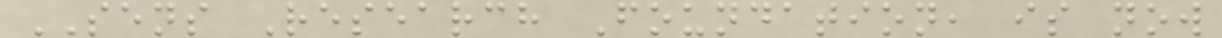SENS Research Foundation, is now
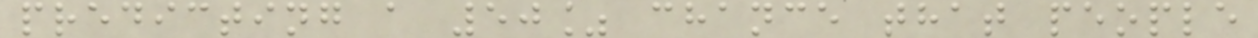predicting a 50% chance that people
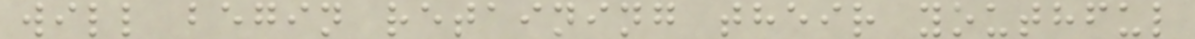will begin retaining their youthful
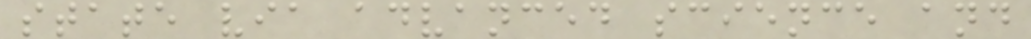state via advanced science and
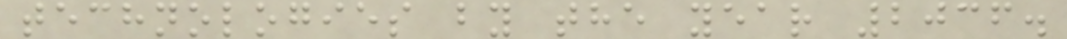technologies by the year 2036.
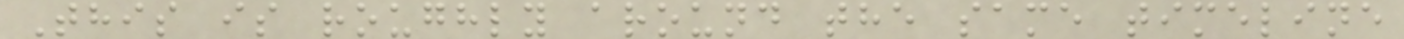This is roughly around the same timeline
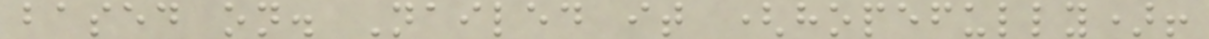based on. Nailed it (hopefully)!
